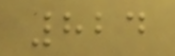824
